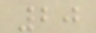20
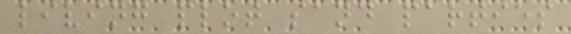living plot sand parties
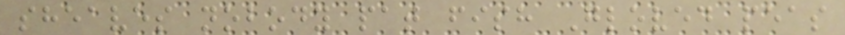sheaves nobody pat fish Gloved peas
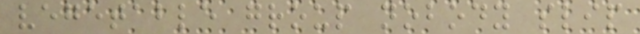vegetable group nobody slip
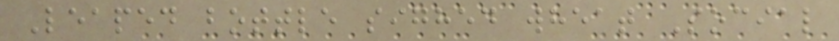Leaped bottle sighed wheat Social
